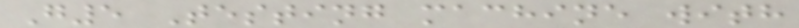G5 Testing machine with
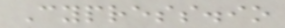Cypress.io
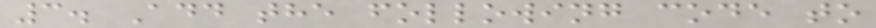3. Add the following code to
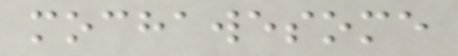mochawesome
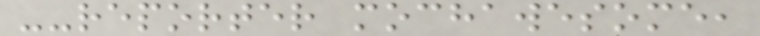--reporter mochawesome,
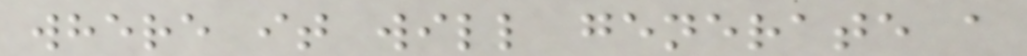where it will generate a
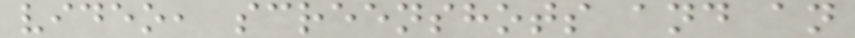video, screenshots and an
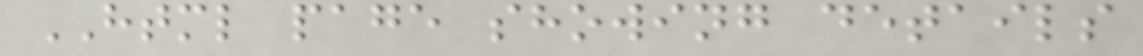HTML page showing details
